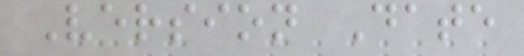Version Date
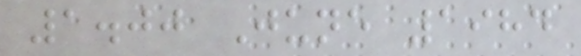1.00 June 1984
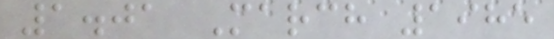1.01 March 1985
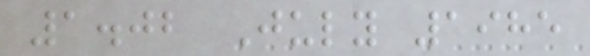1.02 July 1985
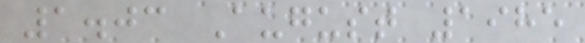1.03 August 1985
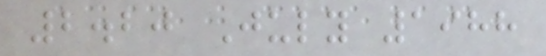2.20 July 1988
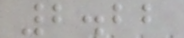2.22
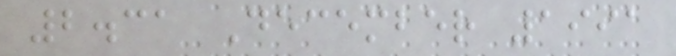2.31 December 1991
